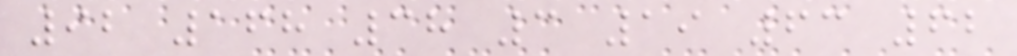92 168 38 3 19 63 62
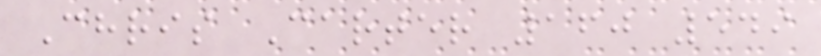Chris Carter 160 549
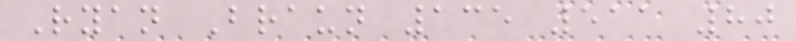Ryan Braun 135 511 80
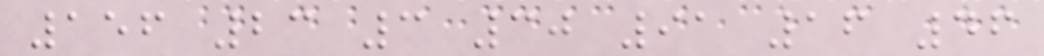156 23 3 30 91 16 46
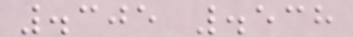.305 .538
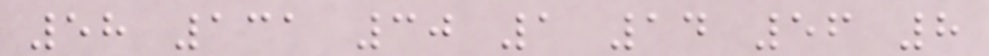58 131 30 1 14 56 8
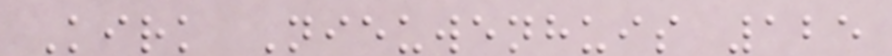Kirk Nieuwenhuis 125
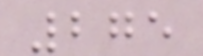275
